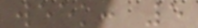week: 5
